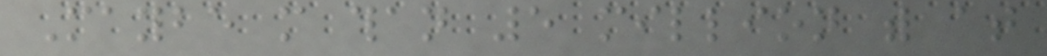Maybe more than 5 million with at
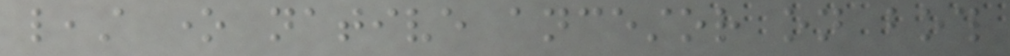least one native ancestor on both
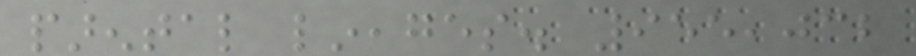parental lineages. 955,032
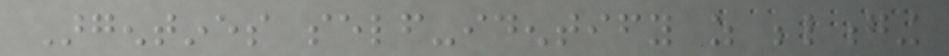Argentines self-identify as belonging
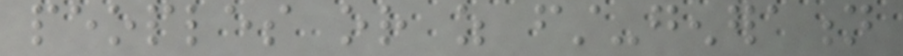peoples or as first-generation
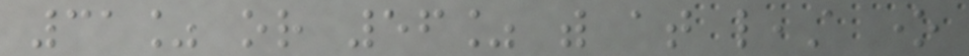31% or 56% with at least one
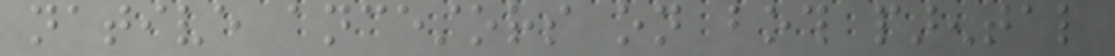native ancestors on both parental
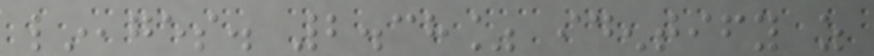lineages. 2.38% identify as
